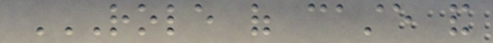ROLE OF CASTE AND
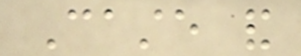Caste and
